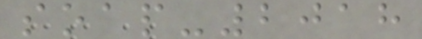soap-2018
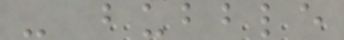- bubble
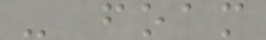- foam
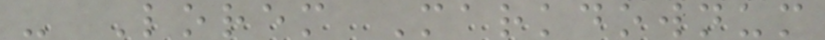- Lorem Markdownum
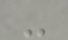-
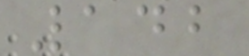142
